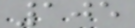105
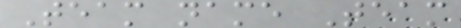Team name Team
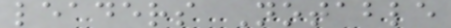leaders Notable
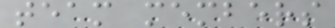team members
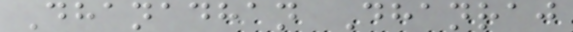Dhanadhan Dhanraj
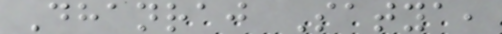Dhanraj Satya,
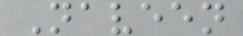Naveen
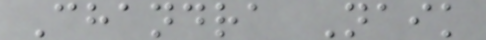Chandra Naik
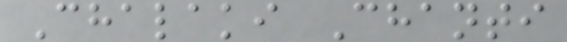Chalaki Chanti
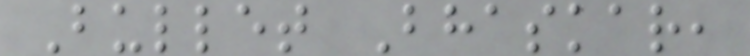Bullet Bhaskar,
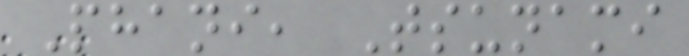Phani, Tsunami
